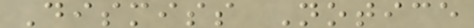Dismiss Notice
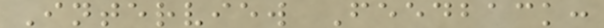Interview Feedback:
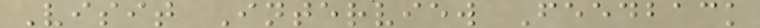Visit Interview Feedback
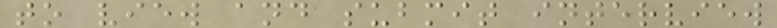to view and submit interview
